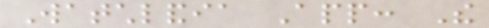Watchlandia App: The
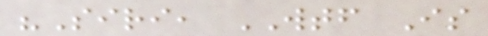"Siri, WTF Is
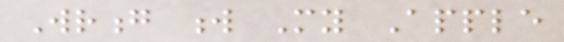Wrong w My Apple
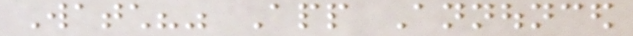Watch?" App Announced
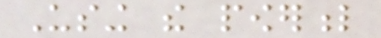Using the powerful
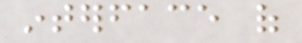interface of
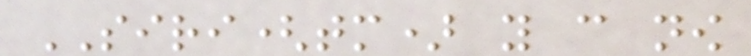SIRI(tm) you can now
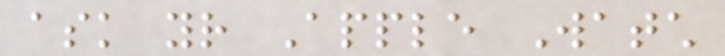ask your Apple Watch
